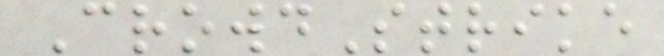CrowdStrike
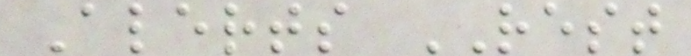Alerts REST
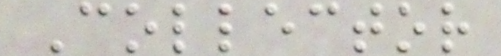Collector
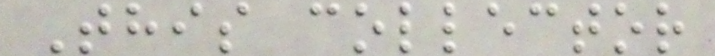This collector
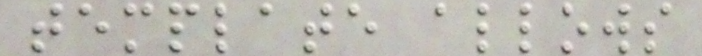template allows
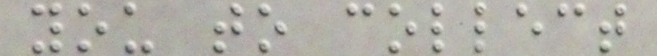you to collect
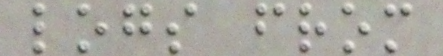logs from
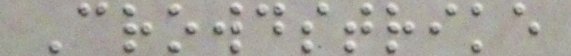Crowdstrike
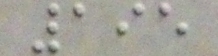195
